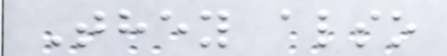They also
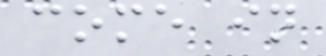come in
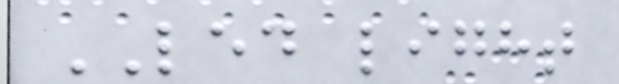LED light
